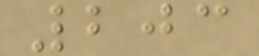203
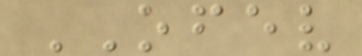OFEV
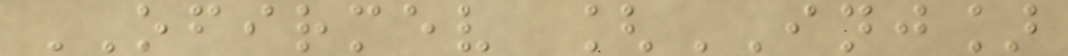OFIRMEV [INJ]
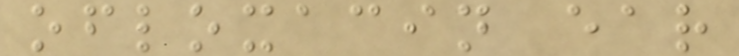ofloxacin ear
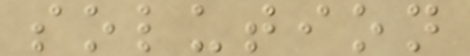solution
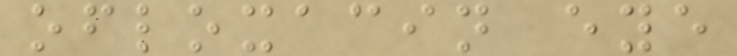ofloxacin eye
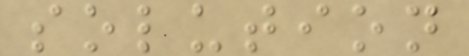solution
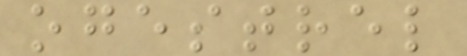ogestrel
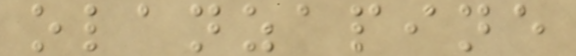olanzapine
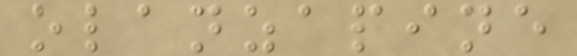olanzapine
